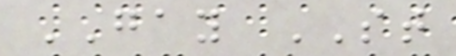GAY ST
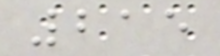215
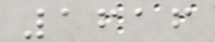1616
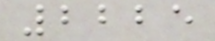2225
